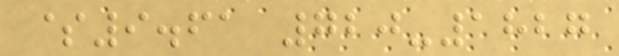$9.61 720-1827
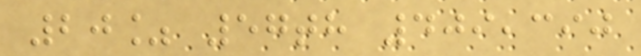20% 57th 409,390
